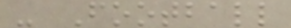- Football
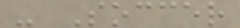- Soccer
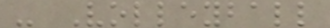- Volleyball
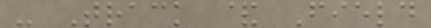- Track & Field
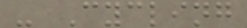- Cycling
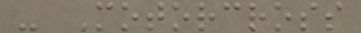- Motorcross
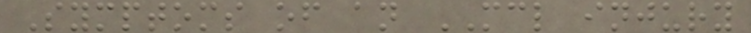Symptoms of an MCL injury
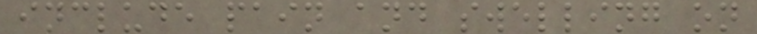include pain and swelling on
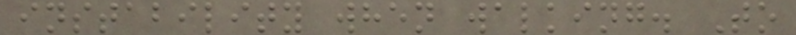instability when walking. To
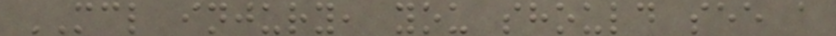MCL injury, you should see a
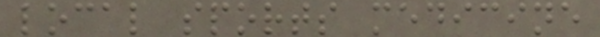local sports medicine
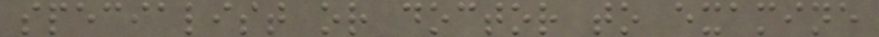specialist or doctor to examine
